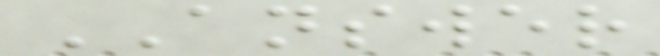ANSWER
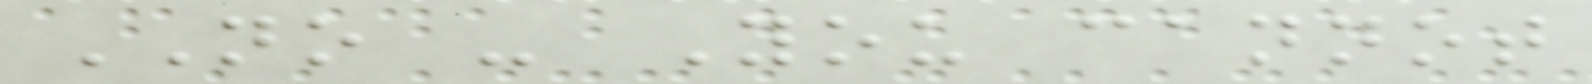NO - You cannot
